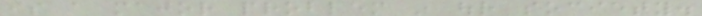is a major problem in our society.
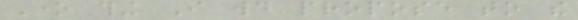One thing I would propose to the
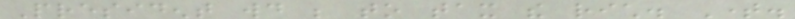President would be to tax the rich. Time.
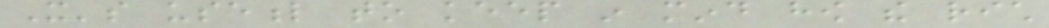It's useful to keep in mind how the rich
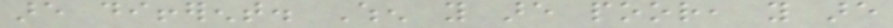are different. When you are poor, you are
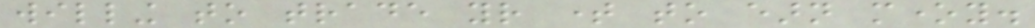willing to trade your time to earn money.
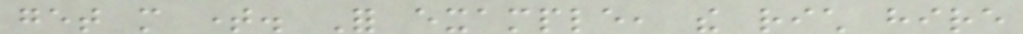get more time. For example, the rich hire
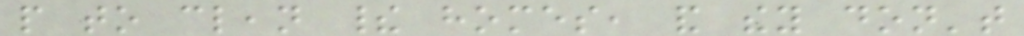people to clean their homes, and they don't
